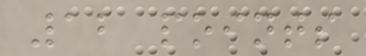12 points
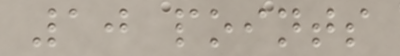10 points
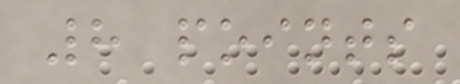8 points
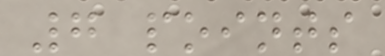7 points
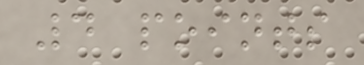4 points
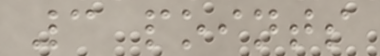3 points
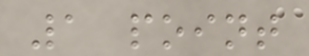1 point
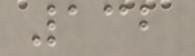132
